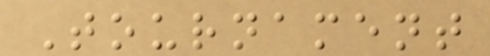Tournament
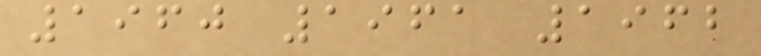1960 1961 1962
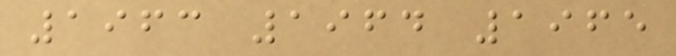1963 1964 1965
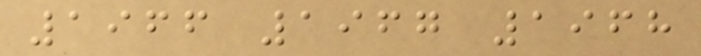1966 1967 1968
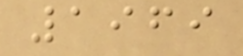1969
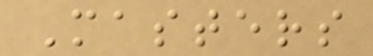Masters
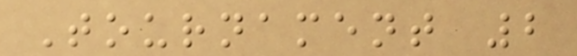Tournament 2
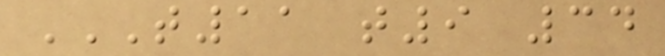T11 T9 34
